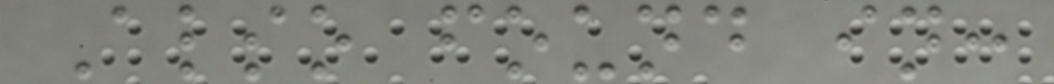Also found in:
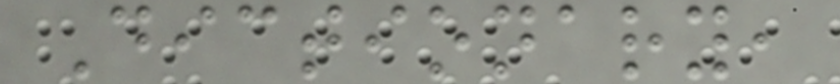Dictionary,
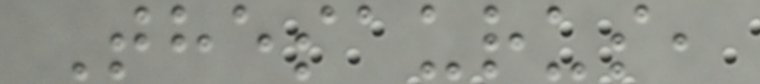Thesaurus,
